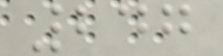247
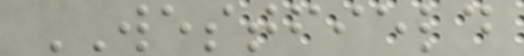WESTFIELD
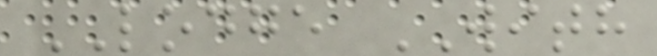LODGE WITH
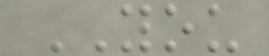YOU
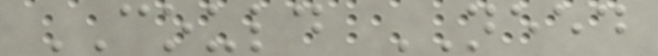COULD NEED
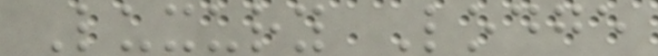Luxury Lodge
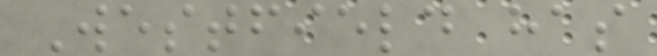Westfield has
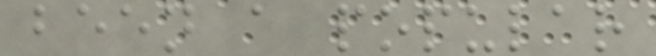been a popular
